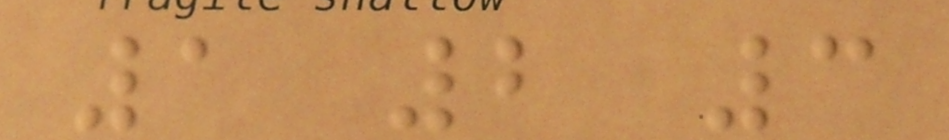1 2 3
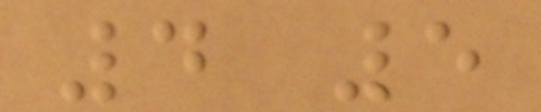4 5
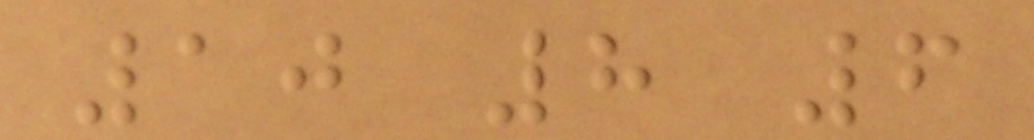10 8 6
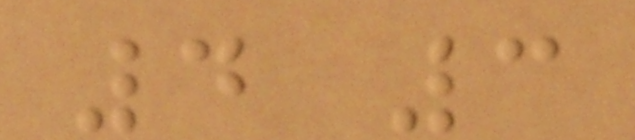4 3
